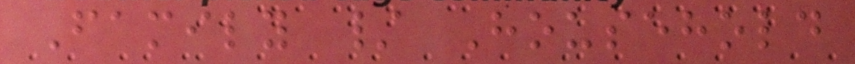Family / Household
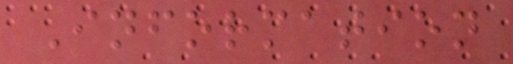Information
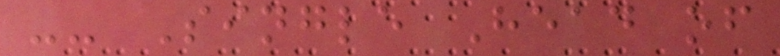-- Single Head of
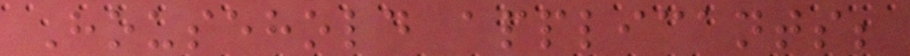Household applicants;
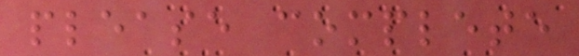please complete
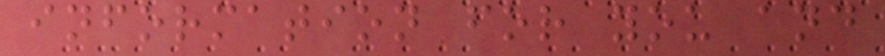information for you and
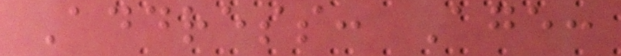Address: Age:
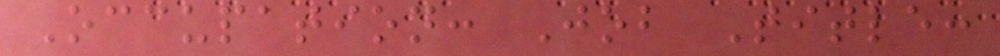Occupation: Job Title:
